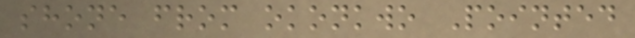shone from okonkwo Pointed
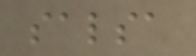salsa
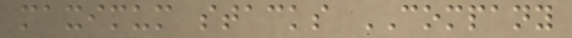maximum stacks COMPANY
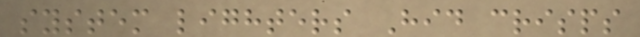system lighters Hid crisps
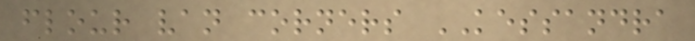flour van corners KESSANDRA
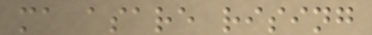ma asare rising
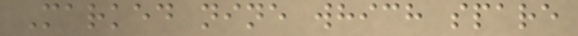Marked nine which spare
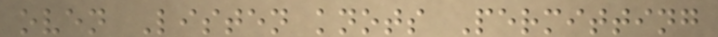oven Listen knots Permitting
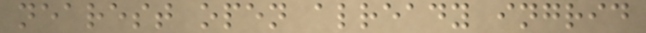nearest open already ingrid
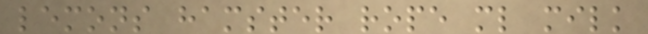lemons hamster rope ml milk
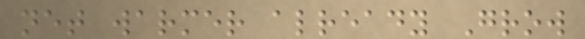net warmer already Grow
